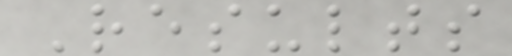Results
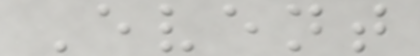Event
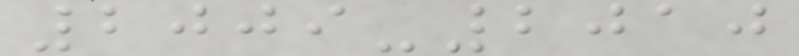2009-2010
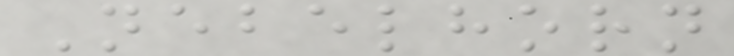Nebelhorn
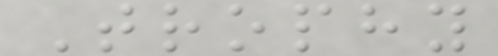Trophy
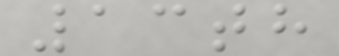13th
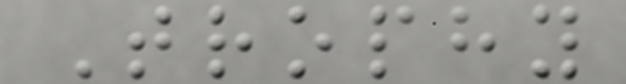Trophy
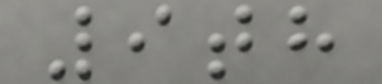9th
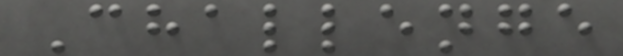Challenge
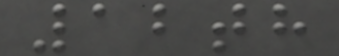12th
